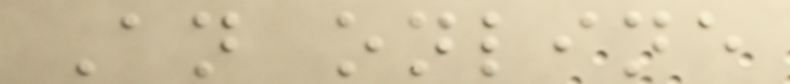An online
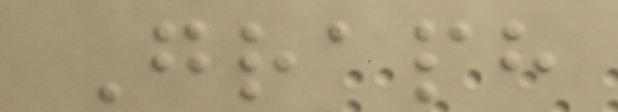Graph
